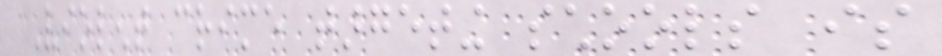Violent crime targeting schools is
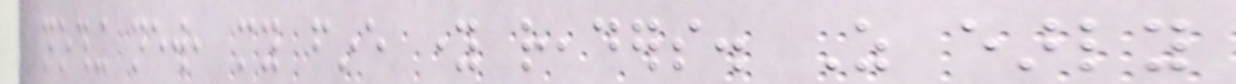nothing new, my fine young readers. As early
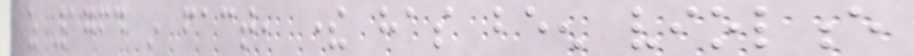as 1764 in fact, there has been violence
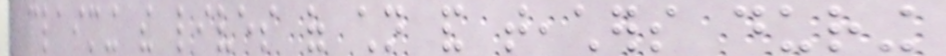claiming the lives of children and teachers during
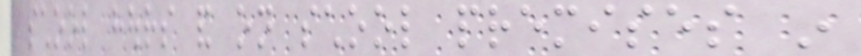school hours and on school premises in
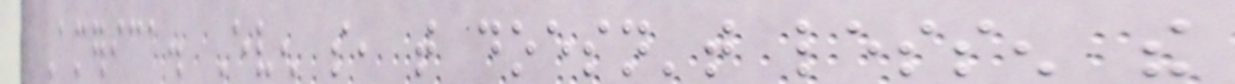America. Even so, that doesn't lessen the
